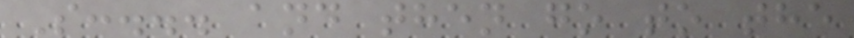S:... and then go to the
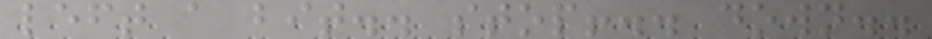left a bit.. stop!.. down..
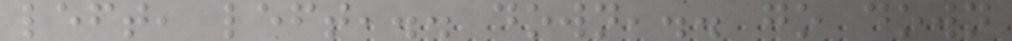left, left,.. down,.. go down
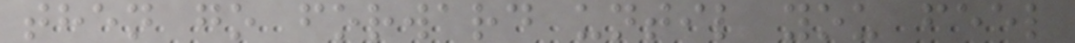then go forward until you feel
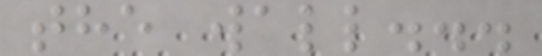the wall...
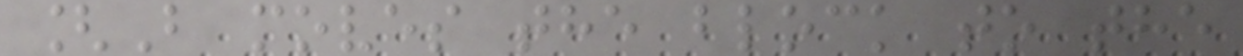[B moves the block to the
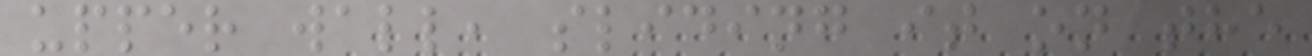upper wall, sliding it on the
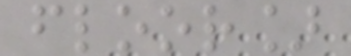floor]
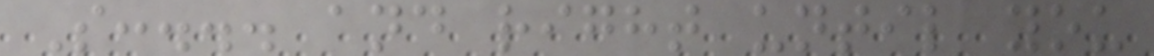S:... and right until you
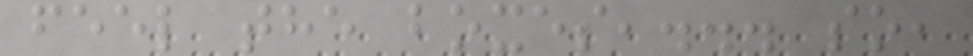feel the boxes,... so,
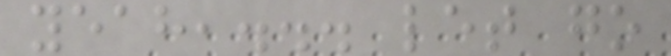yeah,... let go
